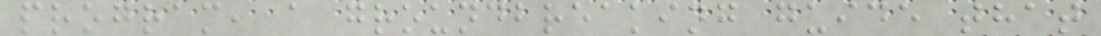program, a groundbreaking guide that
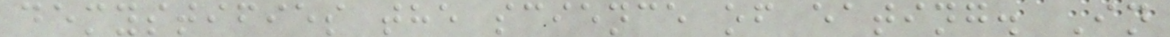demystifies the science of eating. In
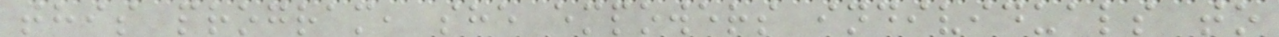this program, she empowers individuals to
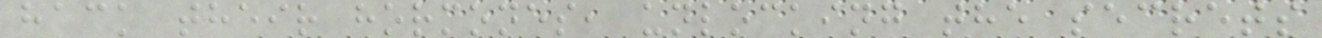hack their hormones, unlocking the secrets
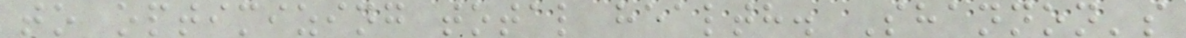to optimizing total health. Shannon's
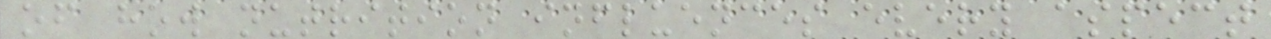of how nutrition influences every aspect
